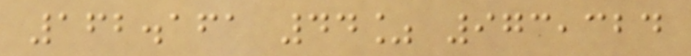162.161 44% 973,324
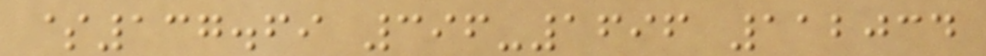$137.69 396-1696 112034
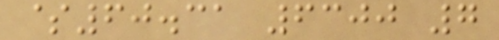$60.31 6300 7
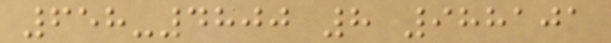658-4800 8 988101
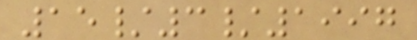15/3/1997
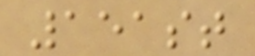151st
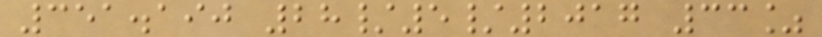351.190 28/5/2017 33%
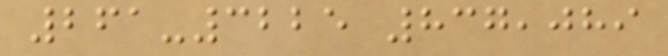261-3225 837,089
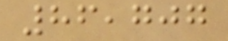86,707
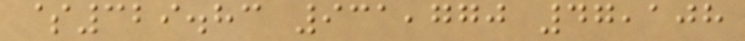$329.83 931,770 47,108
